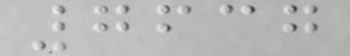7637
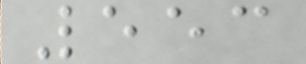553
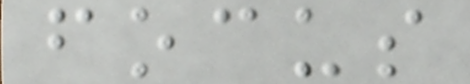focus
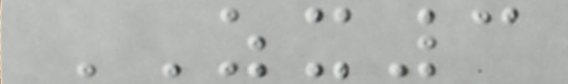ZX3
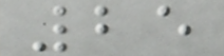25
